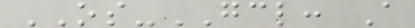OS-GCL: A
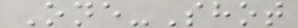One-Shot
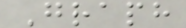Graph
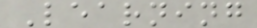Learning
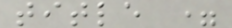title =
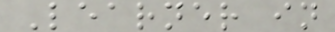Learner in
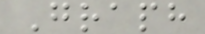Graph
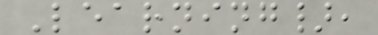Learning},
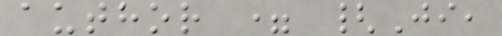author = {Ji,
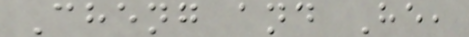Cheng and He,
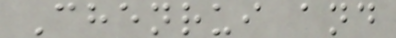Chenrui and
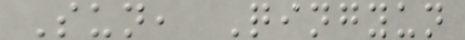Sun, Qingyun
